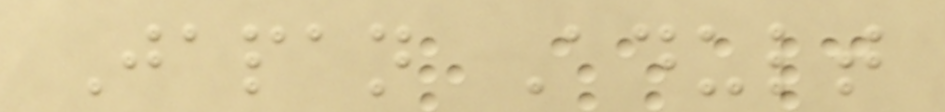Japan Adult
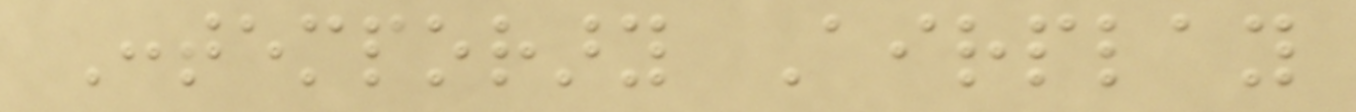Contemporary Airplay
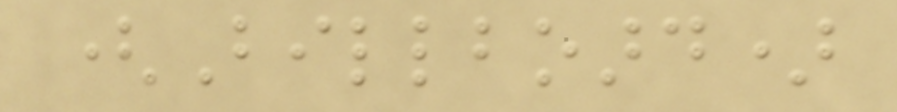(Billboard)
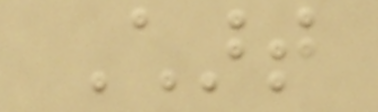Chart
